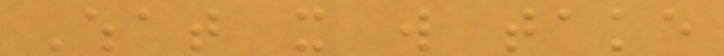What it will take
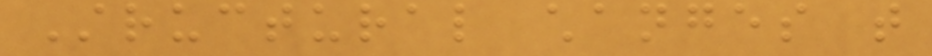Structural changes that
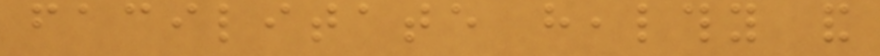facilitate healthy and
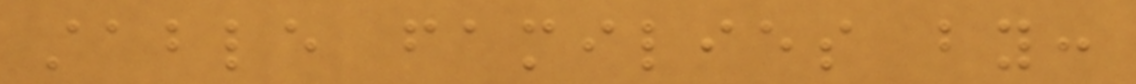stable families by:
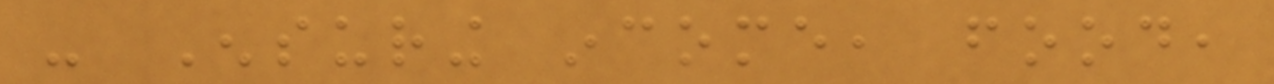- Ensuring income, food,
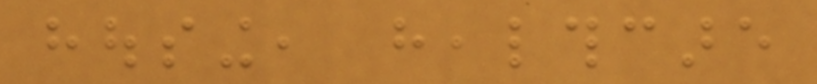housing, healthcare
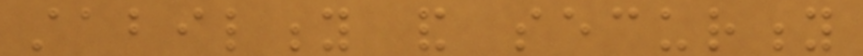stability and security
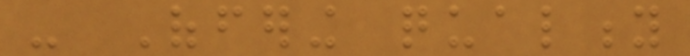- Offering quality
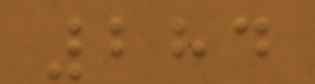284
